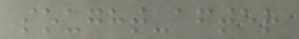sought-after
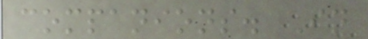companions. In
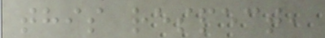this respect,
